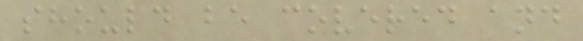should be covered and
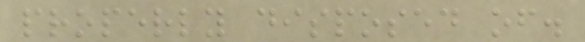properly disposed of.
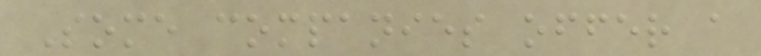Some companies offer a
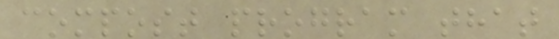compost program that
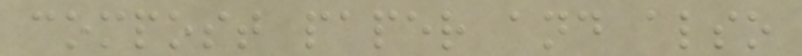compost paper and also
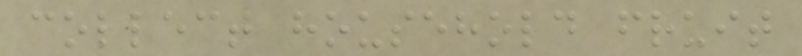collect household fruit
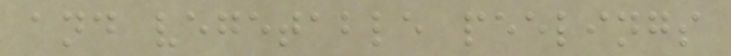and vegetable peelings
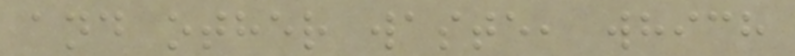and other waste, which
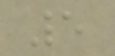5
